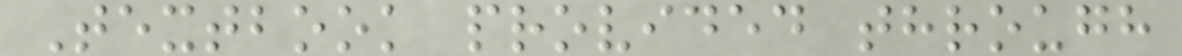Textbook provided through
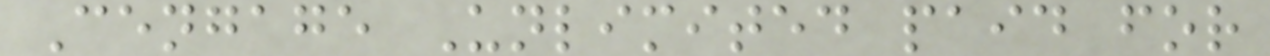Cengage Unlimited paid for
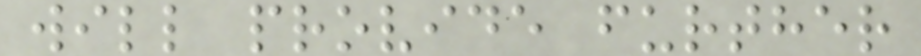will provide further
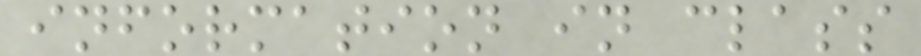information in class
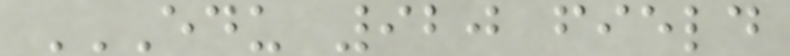EDU 920 FIELD
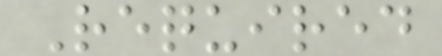Required
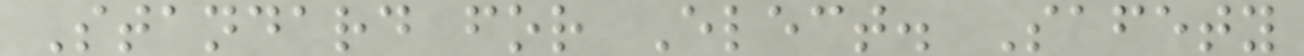Standard for Elect. Safety
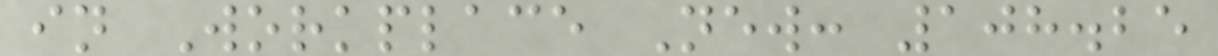in Workplace New: 108.25
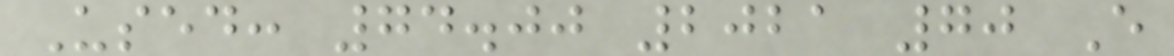Used: 74.00 2021 70 E
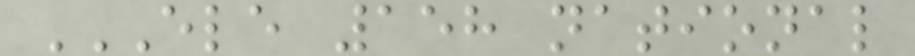ELE 158 NATIONAL
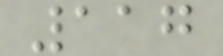117
